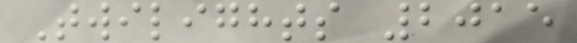Twilights 2015
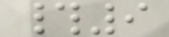#9
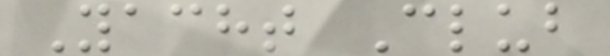Yacht Club
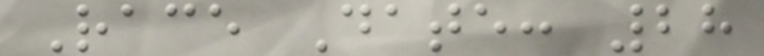Race Date: 28
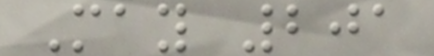May 201
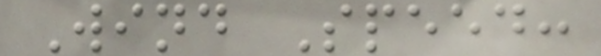Wind Speed:
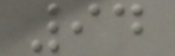94
